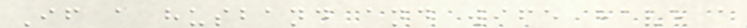If a husband and wife have a
